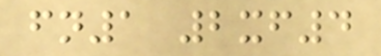fn1 2xf4
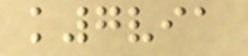k7via
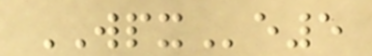WPXe5
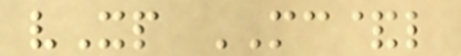vXp MC&l
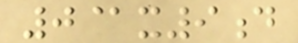0@x9d
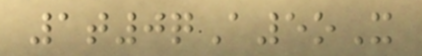1t0qA5oX
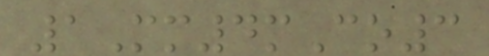1Mm4mCo3
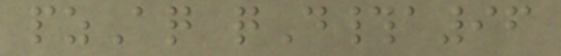pzAq qD#a96
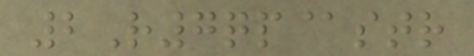2R7qp@str
